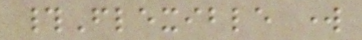#Flexible work
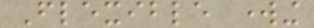Flexible working
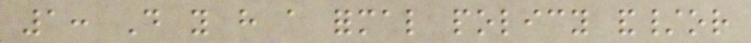1: Do you have a formal policy and/or
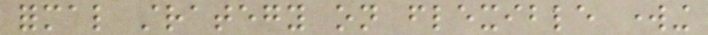formal strategy on flexible working
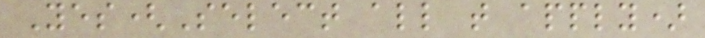Yes(Select all that apply)
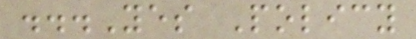...Yes Policy
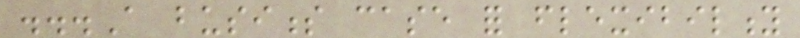...A business case for flexibility
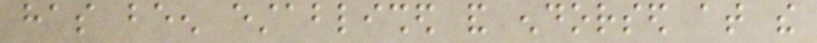has been established and endorsed at the
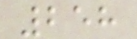258
